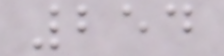254
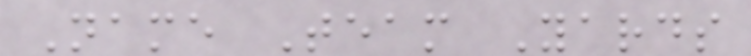Name Team Yards
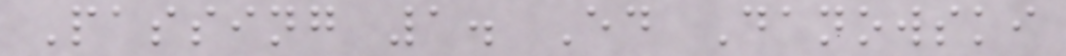Passing 1. Ed Danowski
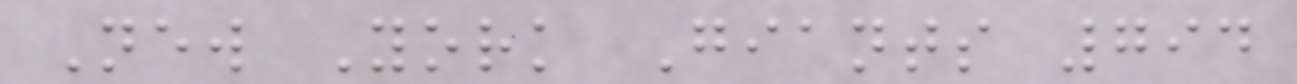New York Giants 794
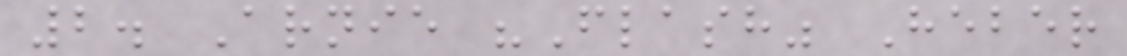2. Arnie "Flash" Heber
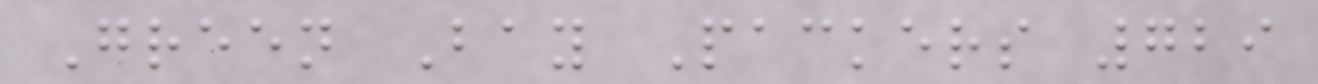Green Bay Packers 729
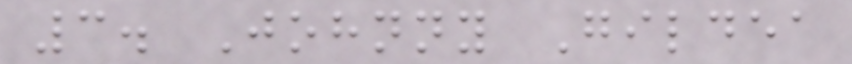3. Johnny Gildea
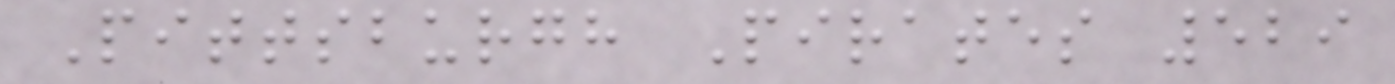Pittsburgh Pirates 529
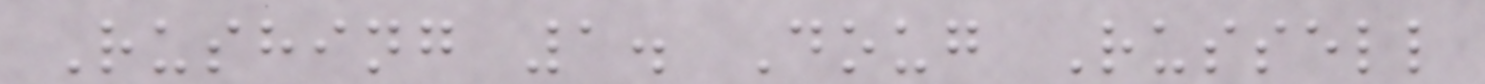Rushing 1. Doug Russell
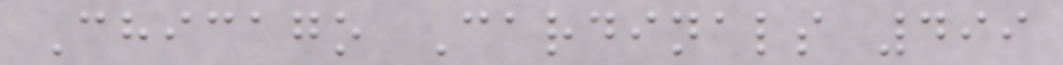Chicago Cardinals 499
